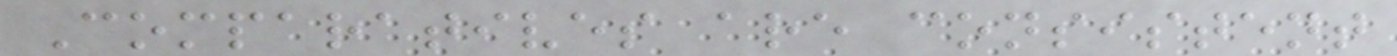Comparatives are consistent
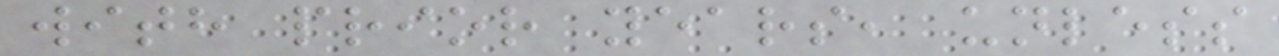with prior years, unless
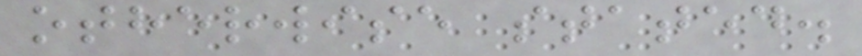otherwise stated.
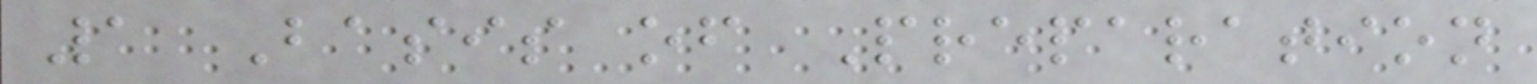1 Basis of Preparation
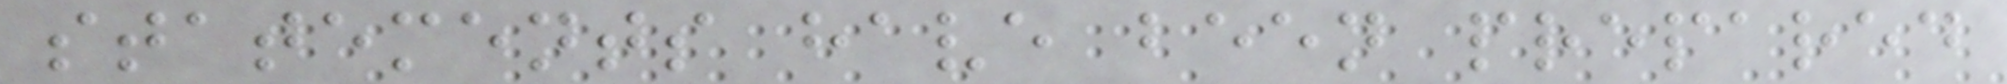statements have been prepared
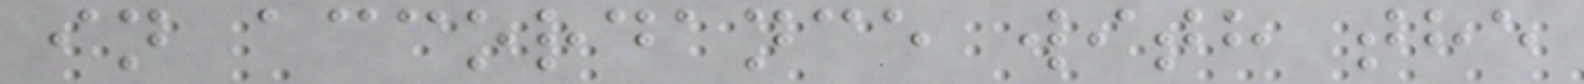in accordance with the
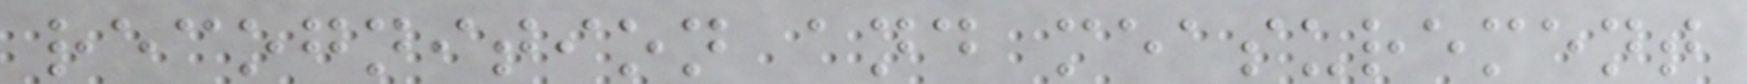recognition and measurement
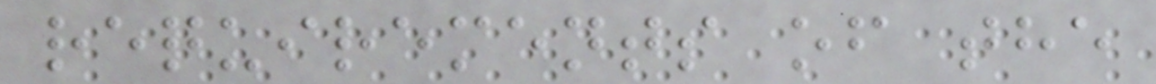requirements of the
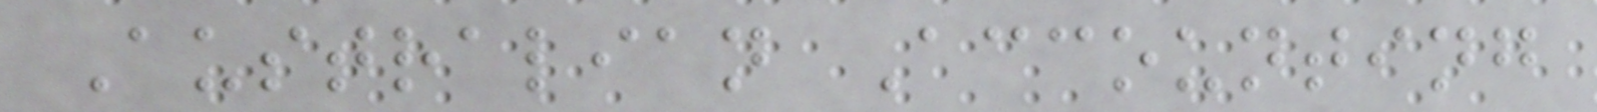Australian Accounting
